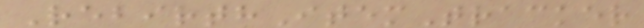RebirthItemTracker
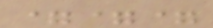===
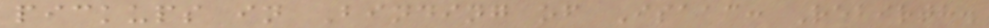pickups in Binding of Isaac: Rebirth.
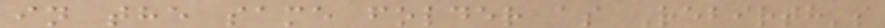in the same folder as Rebirth's
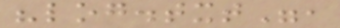"log.txt",
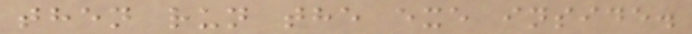then run the exe inside.
